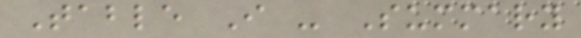Table I - Summary
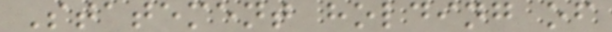Statement holding of
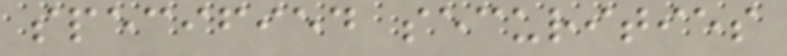specified securities
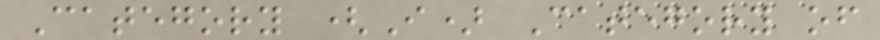Category (I) Category of
